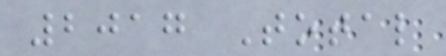2017 Total
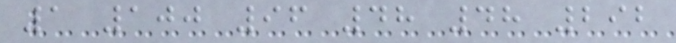1 100 96 48 48 292
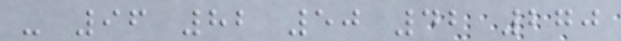- 96 82 50 42 270
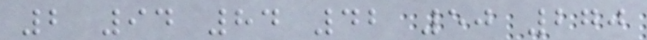2 94 84 42 50 270
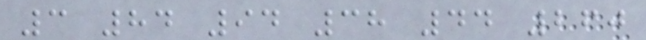3 84 94 38 44 260
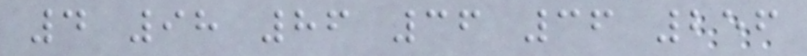4 98 86 36 36 256
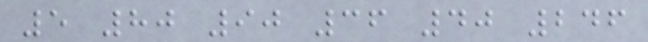5 80 90 36 40 246
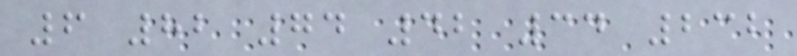6 82 74 42 34 232
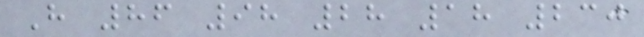H 86 98 28 18 230
